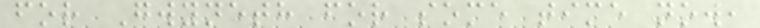for Gwyneth for some time now,
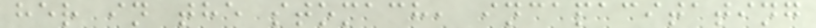her in the stomach, incapacitating
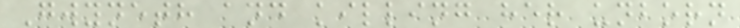Gwyneth and killing her unborn
